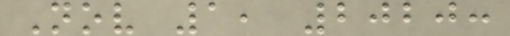Nov 1, 2020:
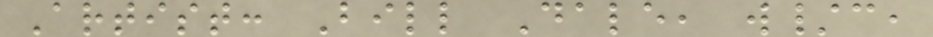Artist: Bill Dale, w/c,
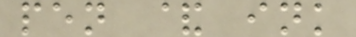pen & ink
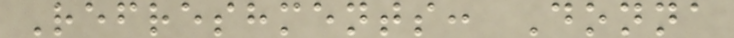Refreshments: Donna
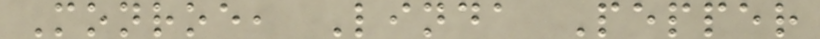Monroe, Linda Pepper
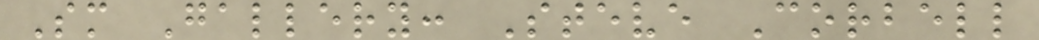Sm Gallery: Steve Corbell
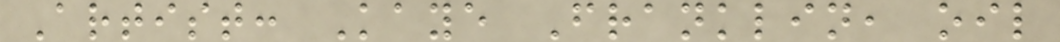Artist: Kaye Franklin, oil
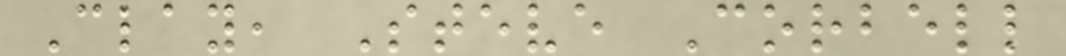Clay, Steve Corbell
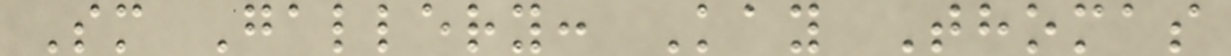Sm Gallery: Kay Thomas
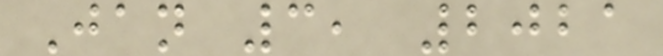Jan 3, 2021
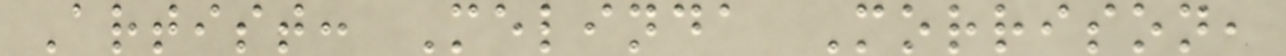Artist: Melinda Morrison,
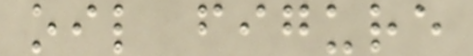oil figure
